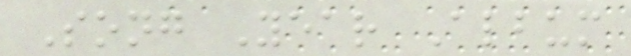Song Year Album
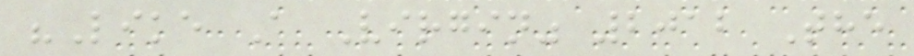"Like A Virgin" 2012 The
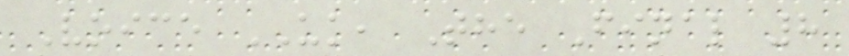Voice UK, The Final 8
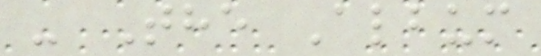- The Album
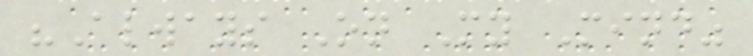"Always On My Mind"
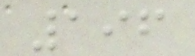196
